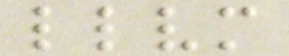llvm
